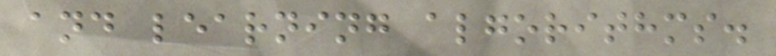and learning algorithms.
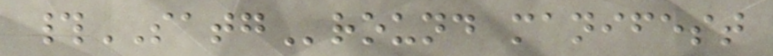#SATGround manifest
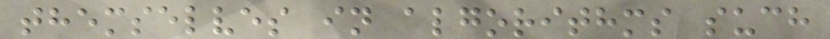themselves in algorithms such
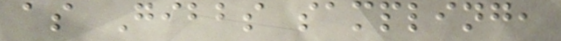as Gibbs sampling,
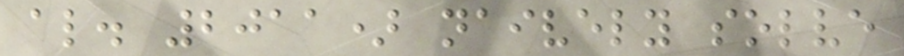al. 2011) naively solve
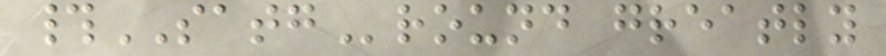#SATGround greatly
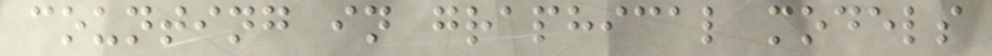counting in graphical models
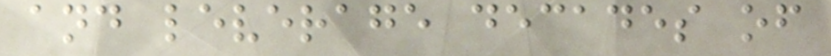and leverage decades of
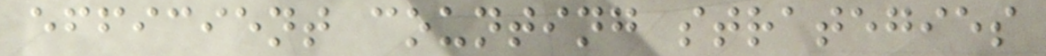efficient counting strategies
